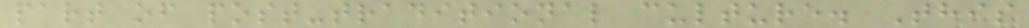part of post-traditional culture. This
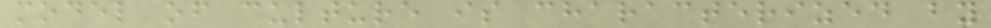model of culture is characterized by
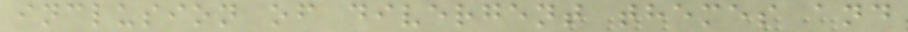inclusion of divergent themes and
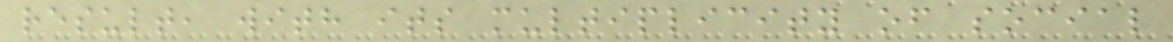result, with its multiplicity of social
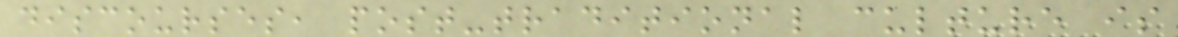discourses, post-traditional culture is
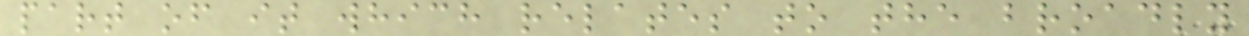part of it which relates to the broadly
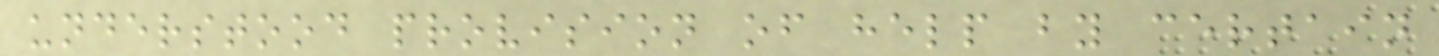understood provision of help by certain
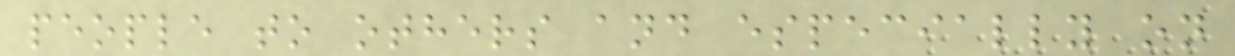people to others and especially on
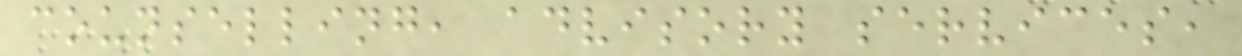counselling, advisory services,
